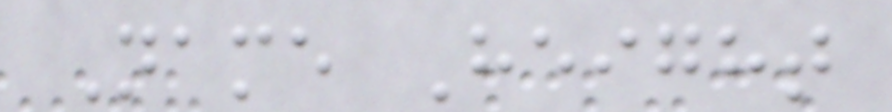Name Height
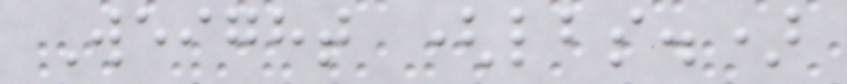Weight (lbs.)
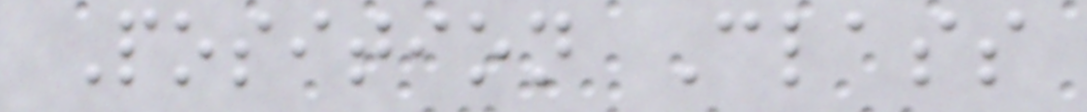Position Class
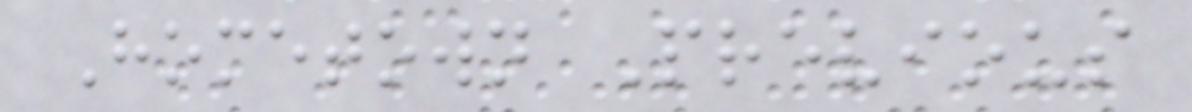Hometown Previous
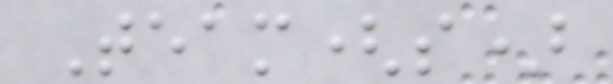Team(s)
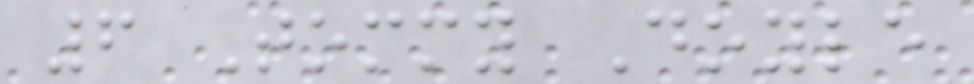6 Tommy Doyle
